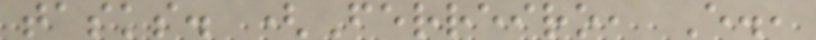tasks. (Ferreiro, E.,
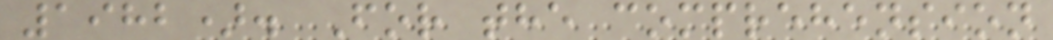1982). For the comprehension
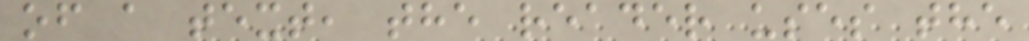of a text, the reader uses the
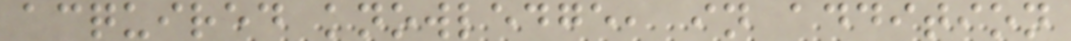acquired knowledge, in addition
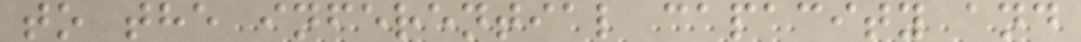to the inferential capacity and
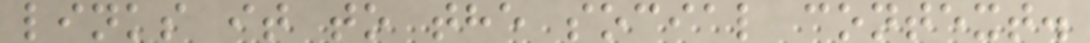links it to the social context.
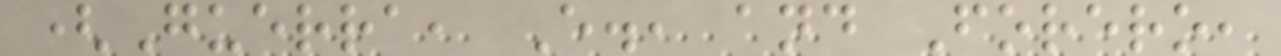(Guerra, E., and Forero,
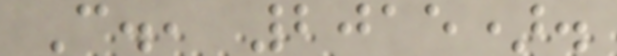C., 2015).
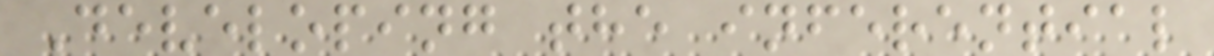Developing the inferential
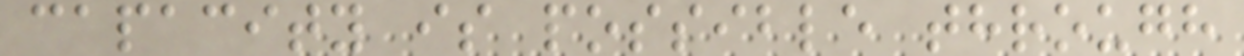capacity is possible through
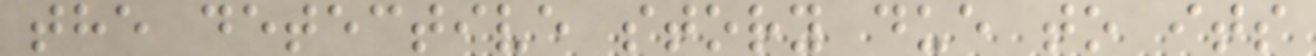the detective story due to its
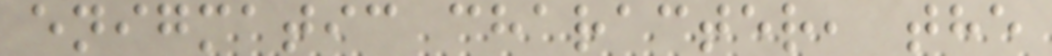enigmatic character, the
